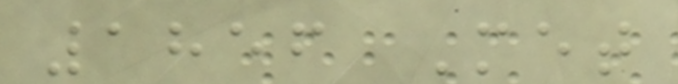1856 Met
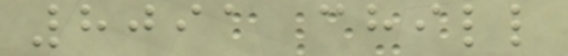8091 chill
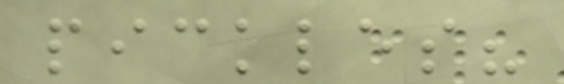pickles?
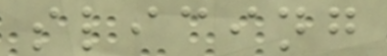slicing
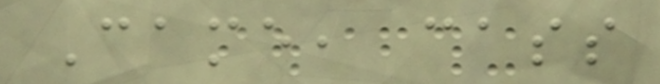Came, cass
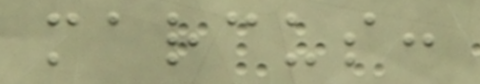marcus:
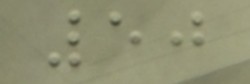50
